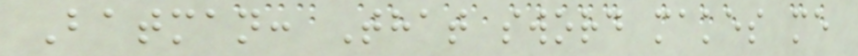Batman: That sword makes me
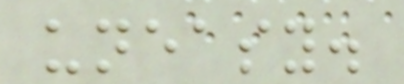uneasy.
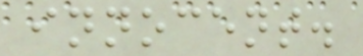innocent.
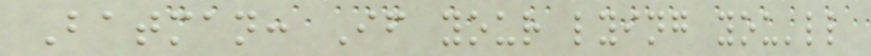Batman: If your lying you'll
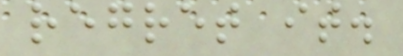regret it.
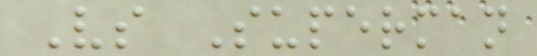Vs Superman
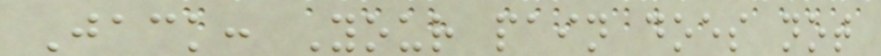Jack: Your pain does not
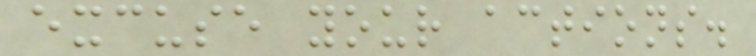excuse your actions.
